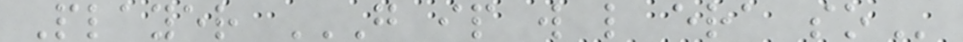Player G IP W L ERA SO
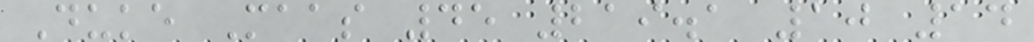Duke Maas 45 219.1 10 14
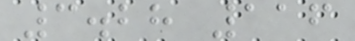3.28 116
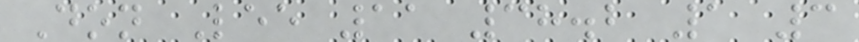Don Lee 11 38.2 1 3
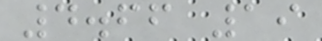4.66 19
